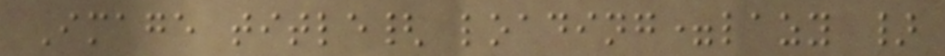Image title{ loading=lazy }
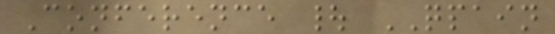Conference | QPAIN
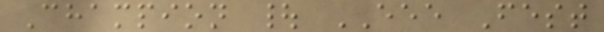Champion | EEE Fest
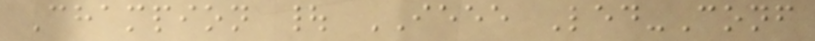Champion | IEEE Led-Conf
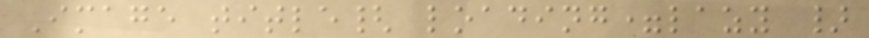Image title{ loading=lazy }
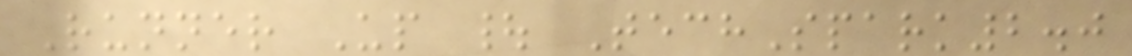Runner Up | TechSpark2.0
